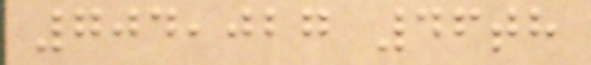704,027 46th
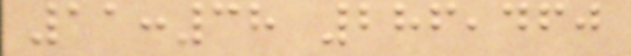11:38 286,460
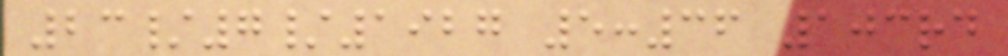23/7/1927 5:36 103rd
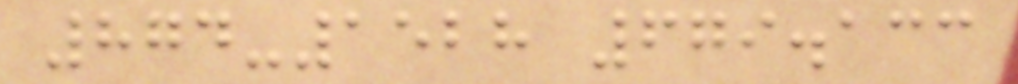874-1528 679.133
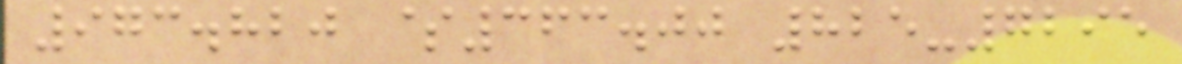973.820 $363.00 825-7295
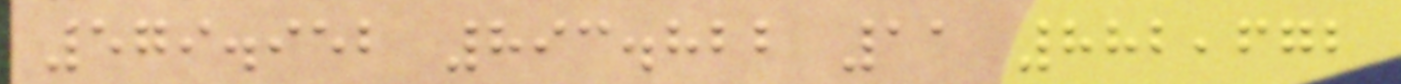579.952 893.822 11 882,672
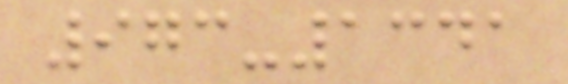973-1341
